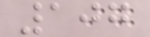107
